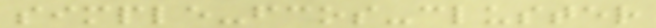simple-fcos-cluster
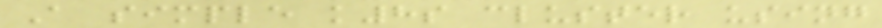A simple k8s cluster using
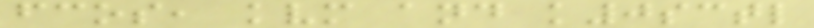fcos, kvm and k0sctl
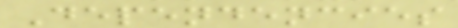Dependencies
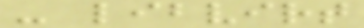- libvirt
